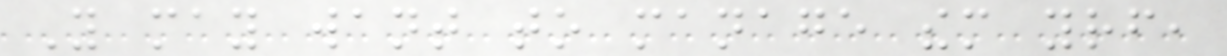You may want to manage them yourself,
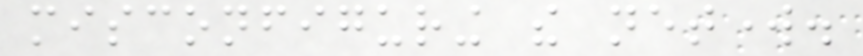misconfiguring the network.
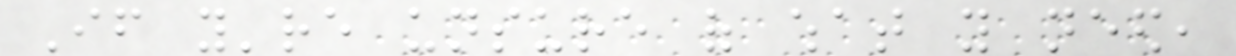If you're unsure of what you need,
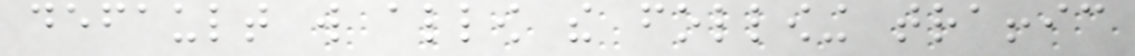default will allow the following traffic
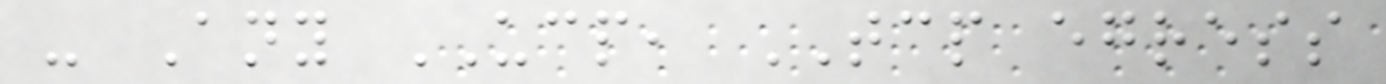- Any UCP, TCP egress
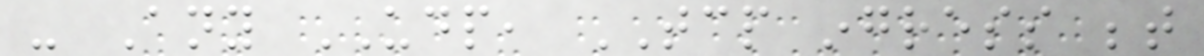- Any UDP, TCP ingress between
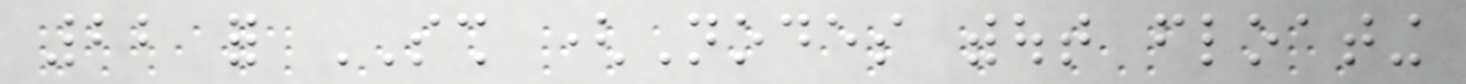22 for SSH (Nodes without floating
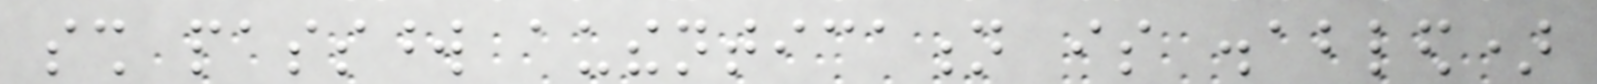ssh password authentication is disabled)
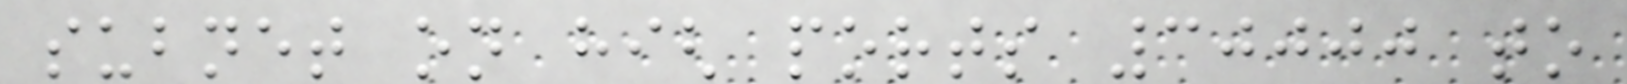subnet on high ports 30000 to
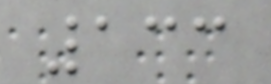133
